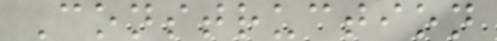Construction
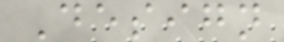Design
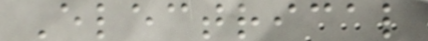Electrical
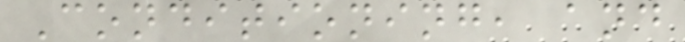Conditioning, and
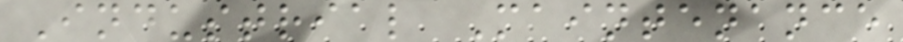Industrial Maintenance
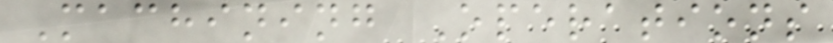Machining Operations
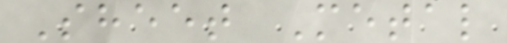Sheet Metal
